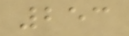253
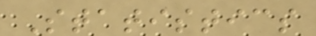Statistics
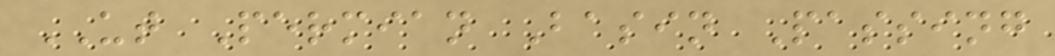UT Permian Basin Passing
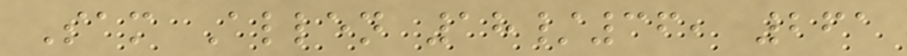Sam Allen 18/36, 261
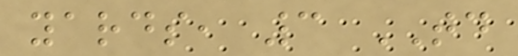yards, 3 TD
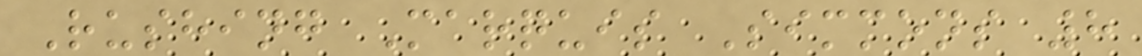Rushing Marquis Simmons 8
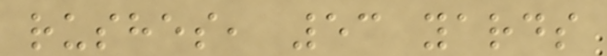rushes, 53 yards
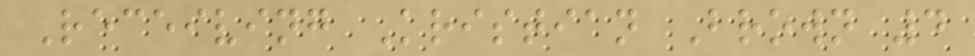Receiving Kristian Brown 4
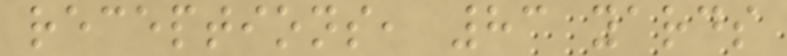receptions, 83 yards
